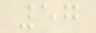57
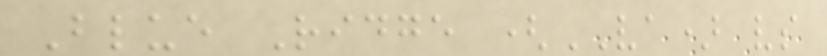Blue Ridge (VA) vs
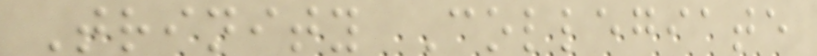Trinity Collegiate
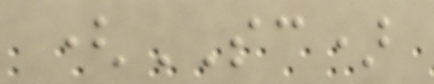(SC)
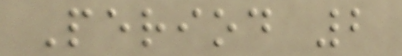Period 2
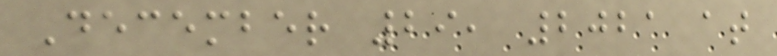December 29, 2021 at
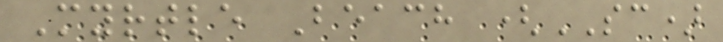Myrtle Beach (SC)
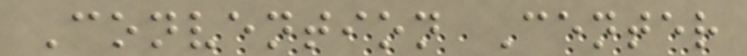Convention Center
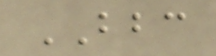BBC
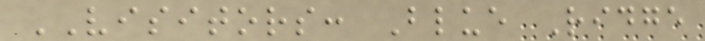VISITORS: Blue Ridge
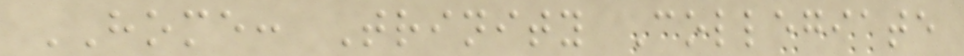HOME: Trinity Collegiate
